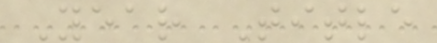Year Title
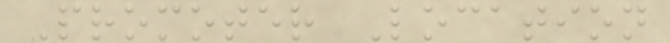Promoter Location
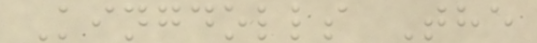Kingdolls The
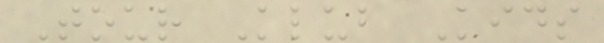Tour Klub Kids
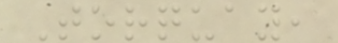Torquay,
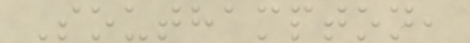Southampton,
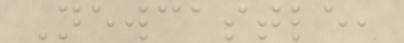Newcastle,
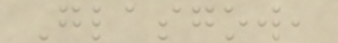Glasgow,
